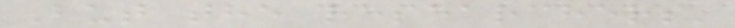But the researchers'
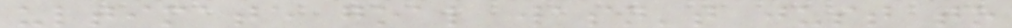ultimate goal wasn't just to
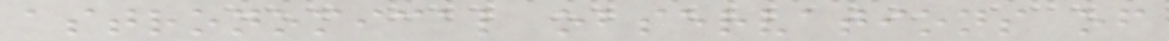astronomical observations of
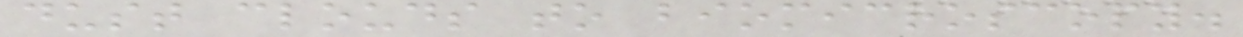dust clouds to biomicroscopy.
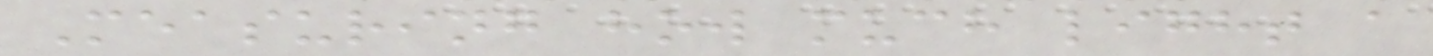Measuring how much light a
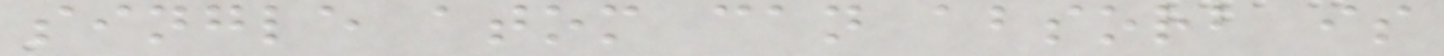single atom can absorb is
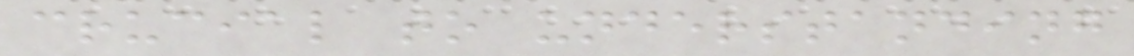crucial to understanding
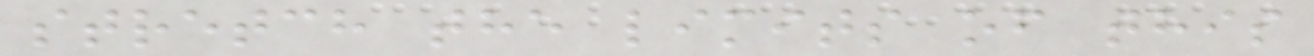stretch the limits of this
